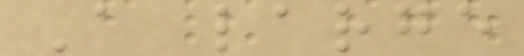A large
